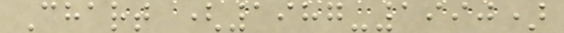Chart (1987-1990)
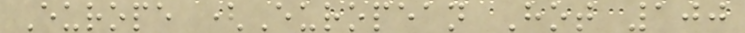Europe (European Hot 100
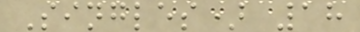Singles) 18
